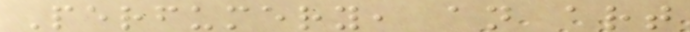Perfumery, an art
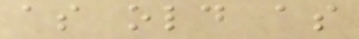as old as
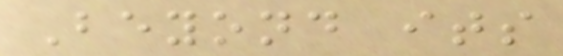Beyond its
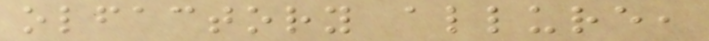olfactory allure,
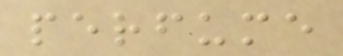perfume
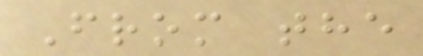From the
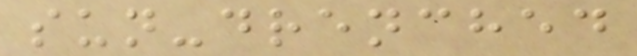sun-drenched
